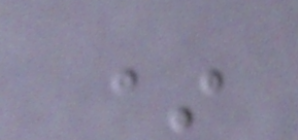*
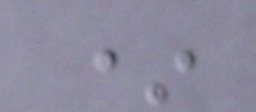*
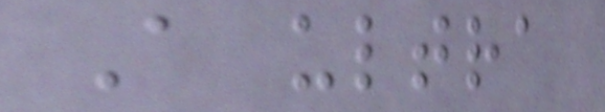A ultra
